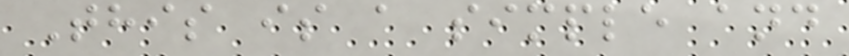This is a simple and
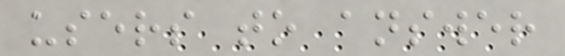users to answer
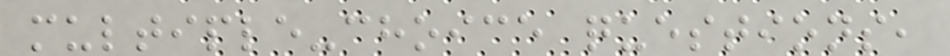multiple-choice questions,
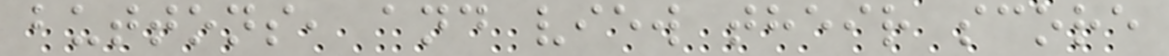buttons, and view their score
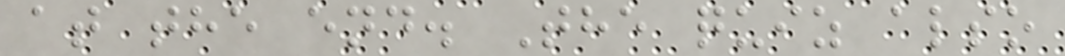at the end. The quiz also
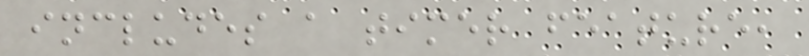includes a timer feature,
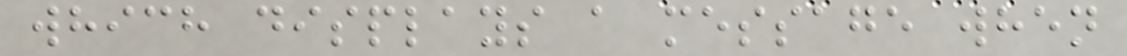which displays a message when
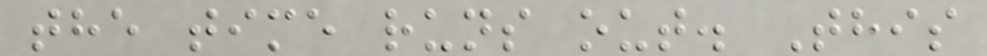the time runs out. This
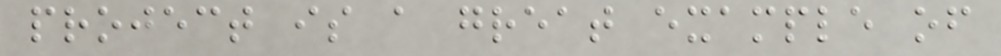project is a great example of
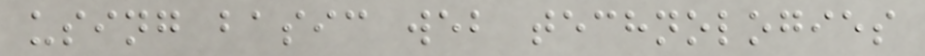using basic web technologies
